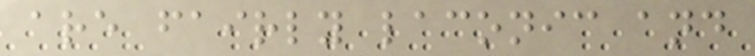are fairly laconic and
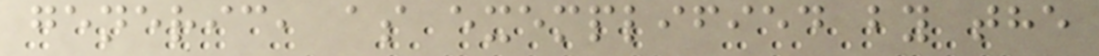generic, as exemplified by the
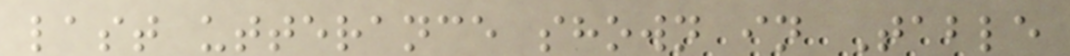last utterance shown in Table
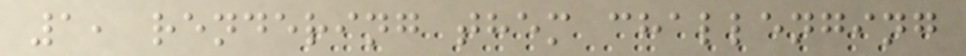1, rendering them challenging
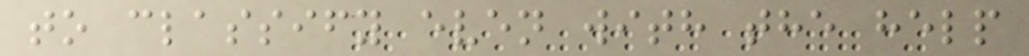to classify even with the help
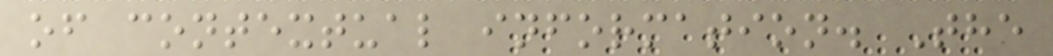of contextual information. The
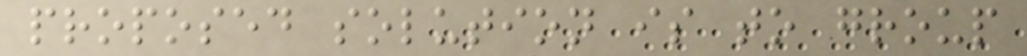proposed solution is to group
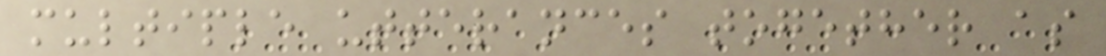multiple utterances together as
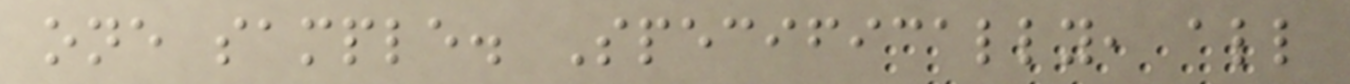one sample. Specifically, all
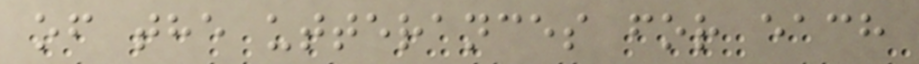of the utterances for each
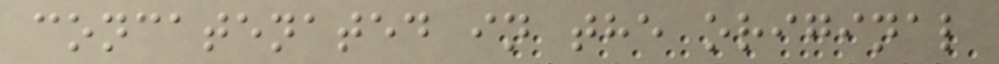concatenated in the original
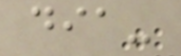dia-
